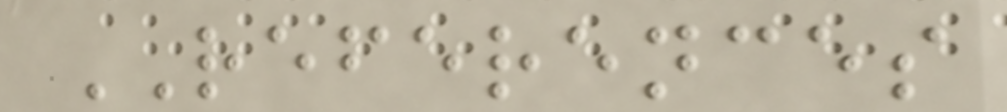REFERENCES
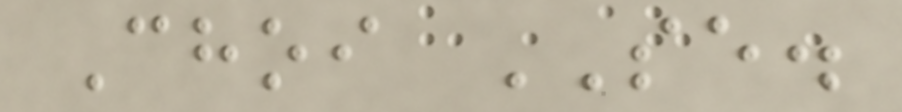Choi SE.
